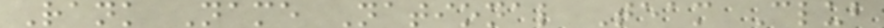Rank Name National Team Club
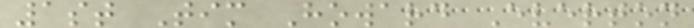1st Tim Howard Everton
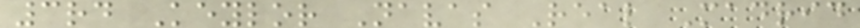3rd Keylor Navas Real Madrid
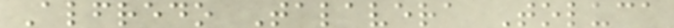Alfredo Talavera Toluca
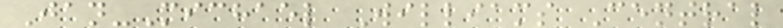Jan-Michael Williams Central
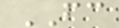FC
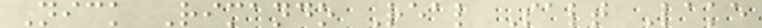Nick Rimando Real Salt Lake
